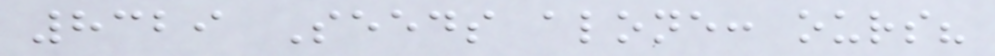8329 Seeds alone: ours?
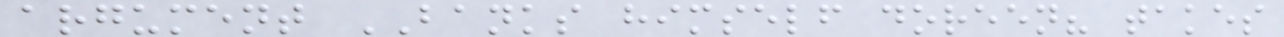argument BANKS himself doreen? takes
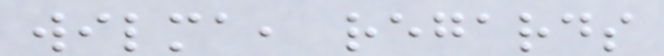wilma, regards
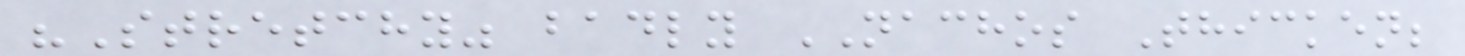"Stretchy" badly NACHOS Thicken;
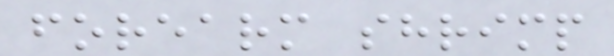forearm shrimp
